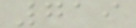719
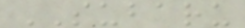SUBARU
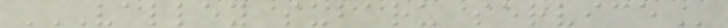VALLEY SUBARU SERVICE
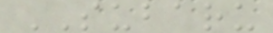SUBARU
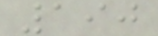190
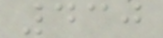430
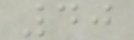40
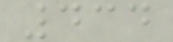434
